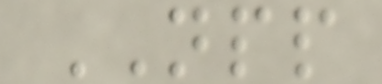NPP
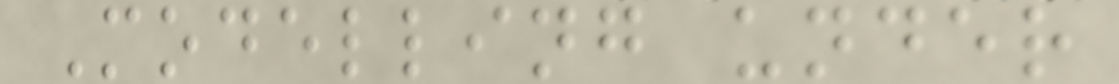Modelling under
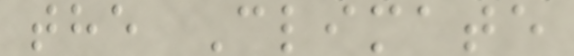the Climate
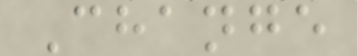Change
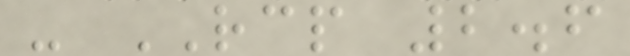- RCP 2.6
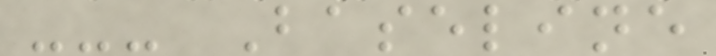--- Baseline
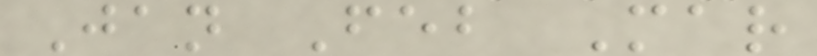Jan Feb Mar
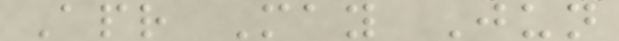Apr May Jun
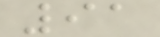91
